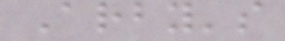Arby's
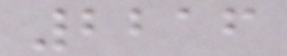2216
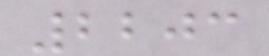2203
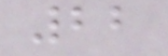22
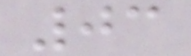03
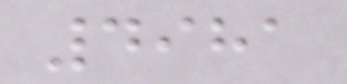4981
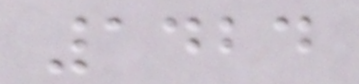1424
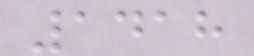1418
